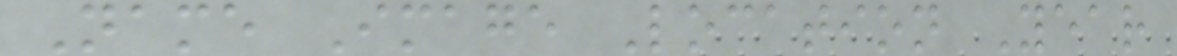Name Image Location Year
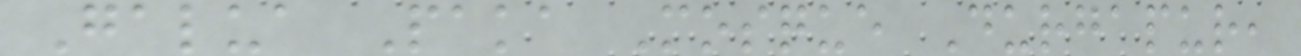Galua Paka Mosque Durgapur,
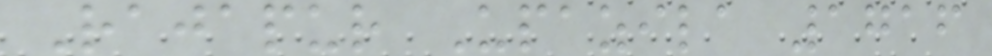Rajapur Upazila 1716
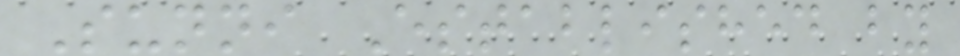Sunni Established by
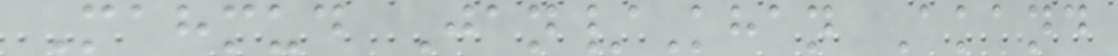Mahmud Jan/Khan Akand
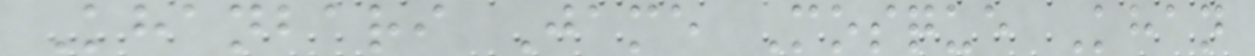Khanbari Jame Mosque Khan
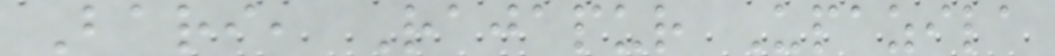Bari, Rajapur Upazila
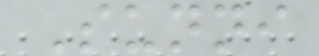Sunni
